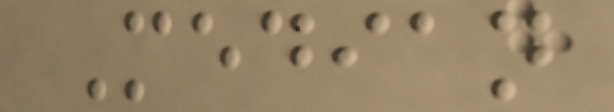Median
